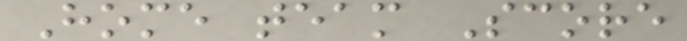Home team Score
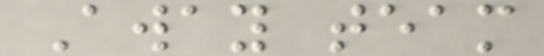Away team
